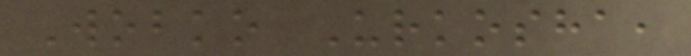Wobko Urkosha,
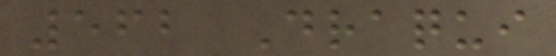562 Draqui
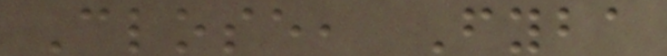Close, Fyba
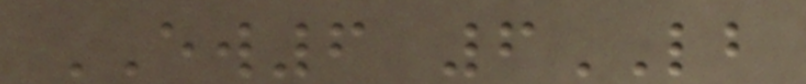EW6 6LB
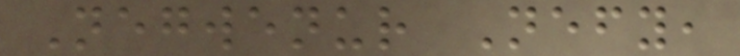Negwenur Nefy,
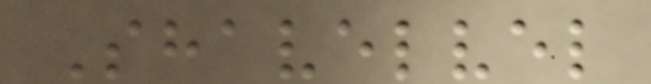Shavelvel
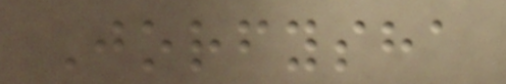Jorfysha
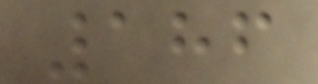186
